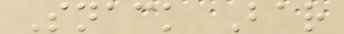Snack Bar
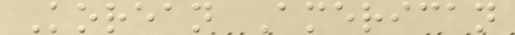Korean American
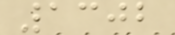1302
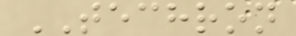TECHRON
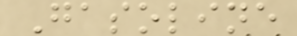Gasoline
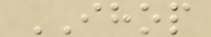IHOP
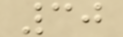30
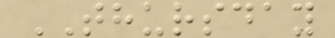THURSDAY
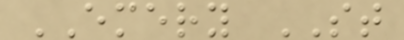EMERY ST
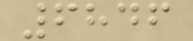6846
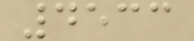4533
